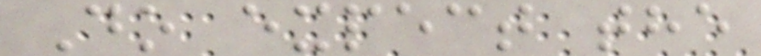Do expect the
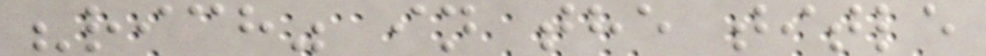"rich" in the title
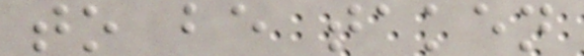to be taken
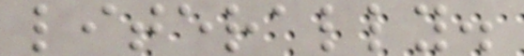literally.
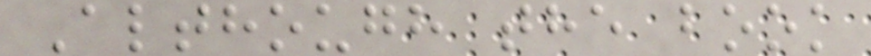Although the book
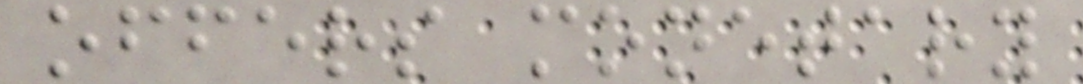offers monetary
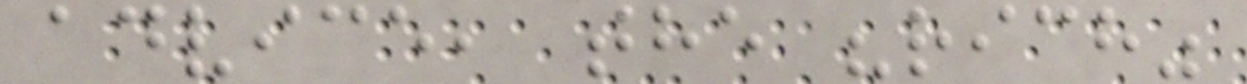advice, the "rich"
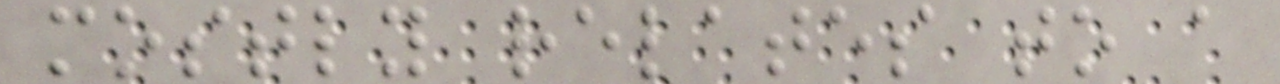mostly relates to a
